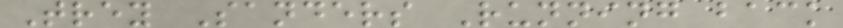Trey Sanders Running back
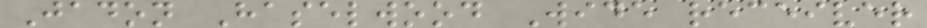Jadon Haselwood Wide receiver
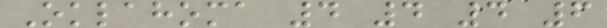Oklahoma 4 4 4 6
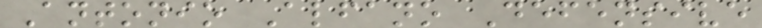Antonio Alfano Defensive
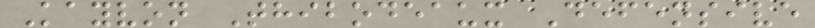Kayvon Thibodeaux Defensive
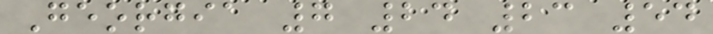Georgia 7 24 23 54
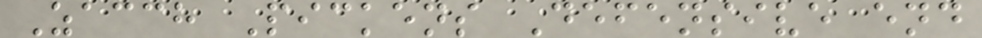Zacch Pickens Defensive end
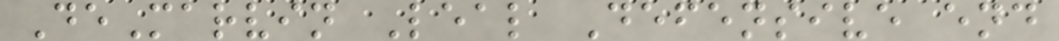DeMarvin Leal Defensive end
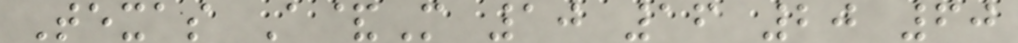Texas A&M 10 16 20 60
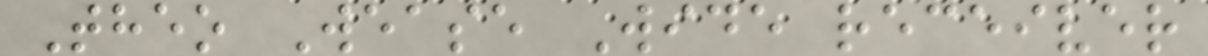Theo Wease Wide receiver
